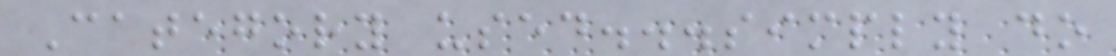Category used...simply do
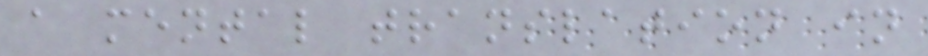a mental translation in
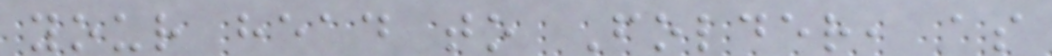your head to Folder, as
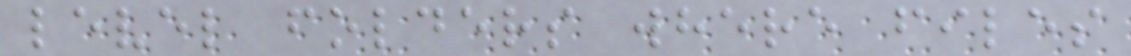level folders where files
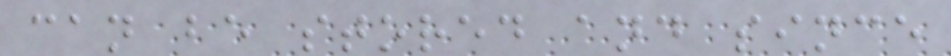can be stored and since
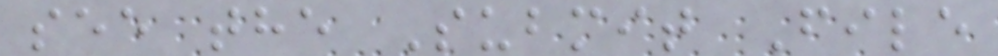see the Submit File
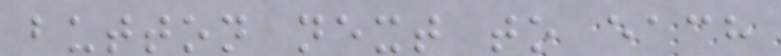button next to each
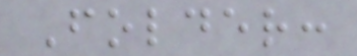Folder:
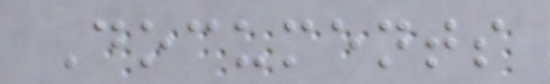Documents
